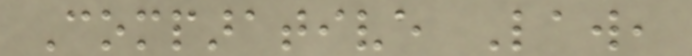Comparative Law,
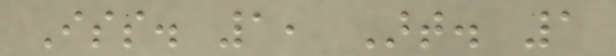Iss. 1, Art. 1
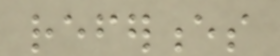references
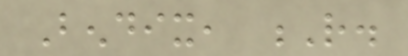Bendix, R.
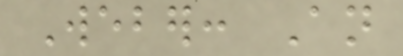Weber: An
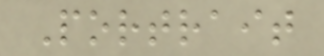Portrait
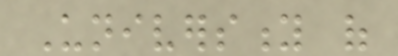University of
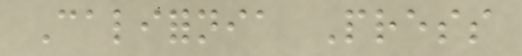California Press
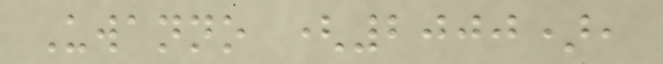Uwanno (2000),
